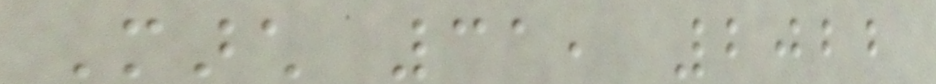March 31, 2022
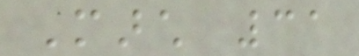March 31
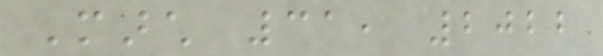March 31, 2022
